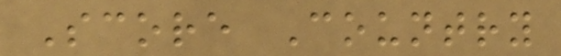Score Country
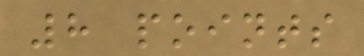8 points
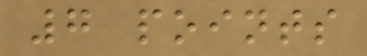7 points
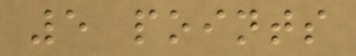5 points
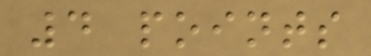4 points
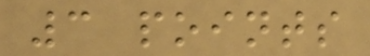3 points
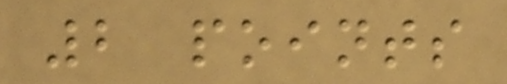2 points
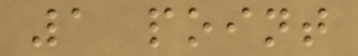1 point
